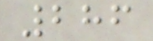286
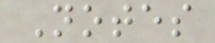Notes
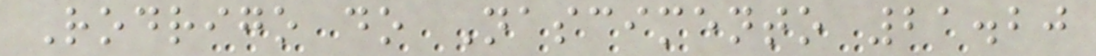Rodrigo do Nascimento 21.20
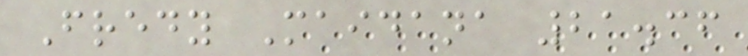Fredy Maidana 21.36
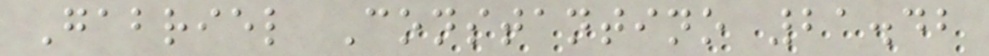Gabriel Constantino 21.42
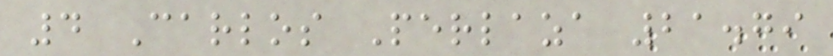4 Carlos Perlaza 21.79
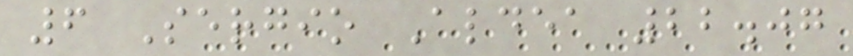6 Sergio Aldea 22.07
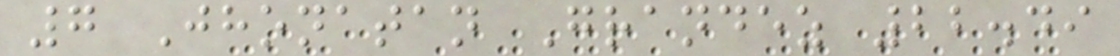7 Jhonatan Grandez 22.49
